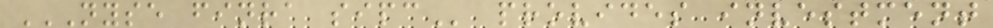NYSE FINRA SIPC provides investment
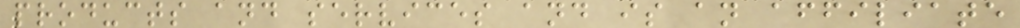products and services and is an affiliate
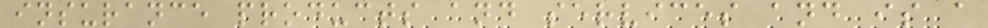insurance products and services and is a
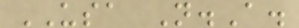USA N.A.
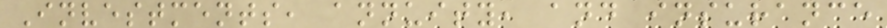Investments, annuity, and insurance
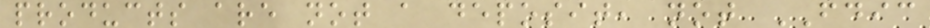products are not a deposit, not FDIC
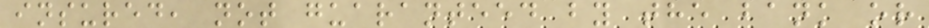insured, not guaranteed by the bank or
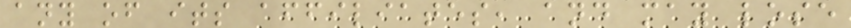any of its affiliates, and may lose
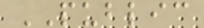PUBLIC
